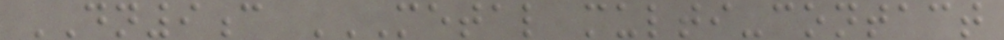DN9c METAL MULTI-CONTACT
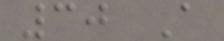30 A
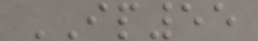IP55
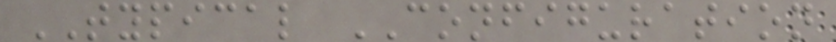TYPICAL CONFIGURATION
